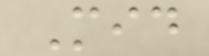Mid
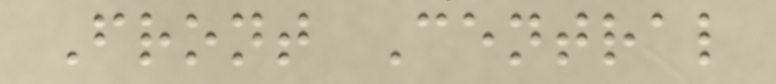Front Central
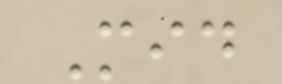Mid
